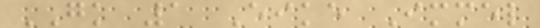GK 1 Eike Immel
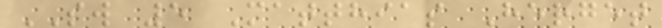SW 5 Matthias Herget
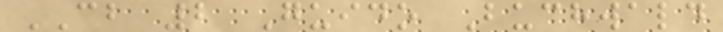CB 2 Guido Buchwald
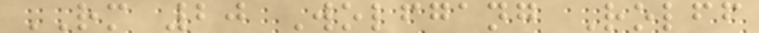RM 20 Wolfgang Rolff
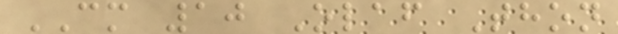CM 10 Olaf Thon
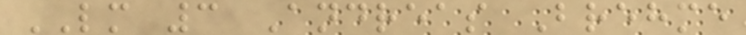LM 3 Andreas Brehme
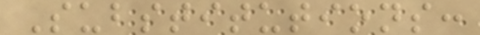Substitutions:
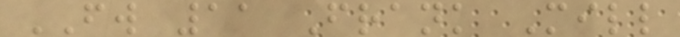FW 11 Frank Mill
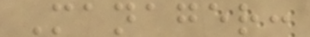Manager:
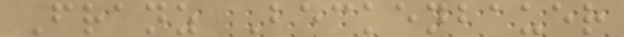Franz Beckenbauer
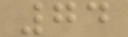74
